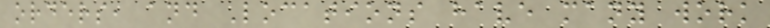orders, and Locations have many work
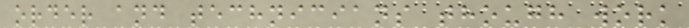order and technicians though work
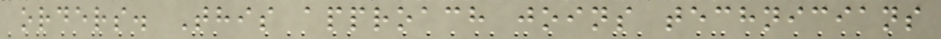orders. This approach joins technicians
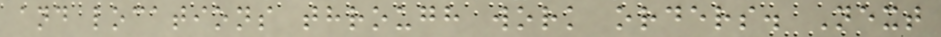and locations through work orders. Next
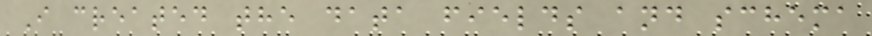I created the data fields and schema
